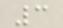3
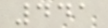441
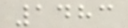1483
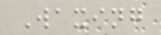Waxing
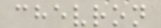chevron
